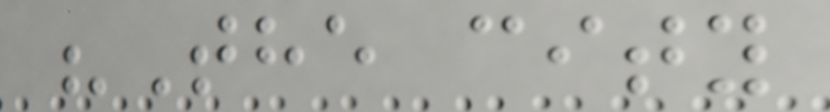"The city
